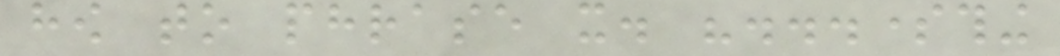how to phrase it. "...something
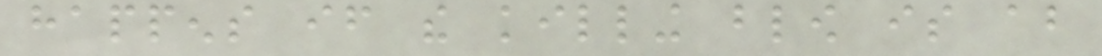happens if the killing blow is about
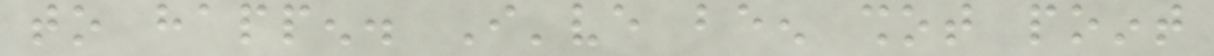to happen. I've been shot point
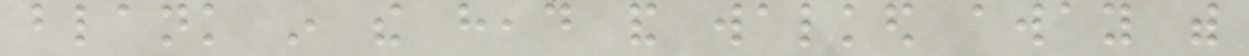blank in the head and walked away with
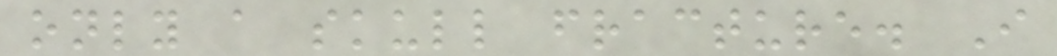only a skull fracture. I
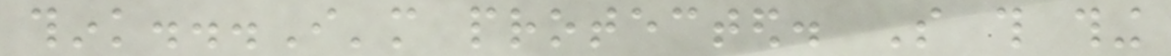think...I'm protected. So this thing
